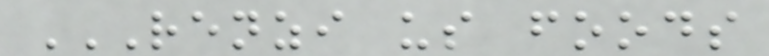RENZI US FOODS
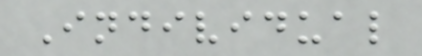Individual
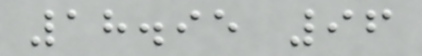18.95 96
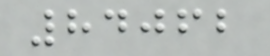84062
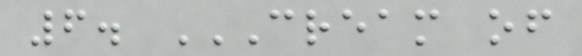6. CREAM OF
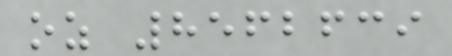oz 8562639
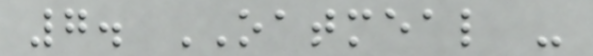7. OATMEAL -
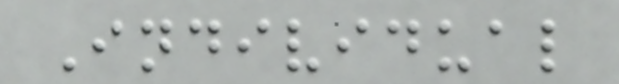Individual
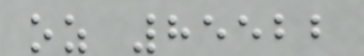oz 85522
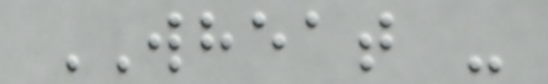WHEAT -
